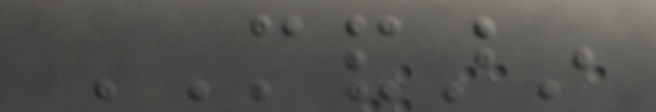MANDARIN
